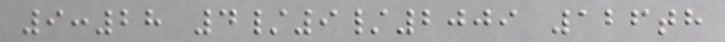9:28 4/9/2009 126th
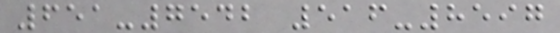651-7542 516-8597
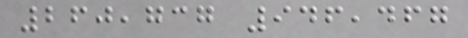260,737 946,467
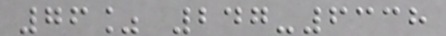76% 247-6338
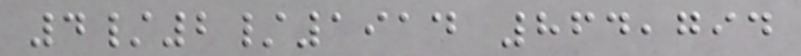4/2/1914 864,794
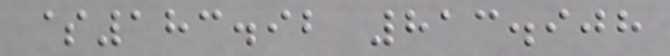$183.92 813.908
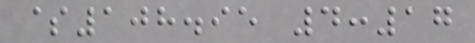$108.95 4:17
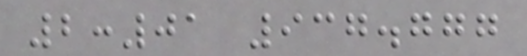2:01 937.777
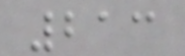213
